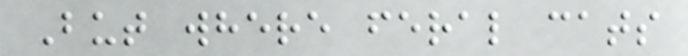But where feral cats
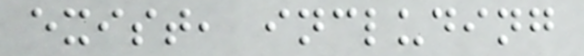exist, including
